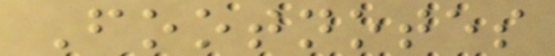Footnotes
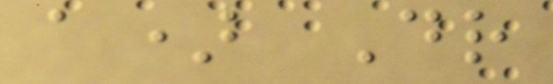a) Dr
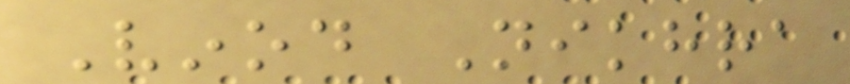Vinod Nikhra
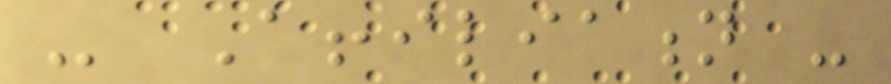- Affiliation -
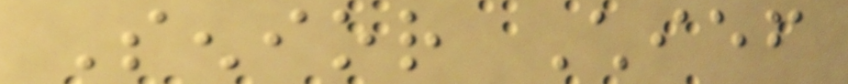Senior Chief
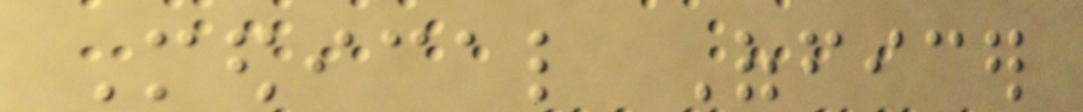Medical Officer
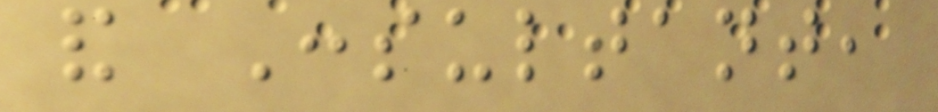and Consultant,
